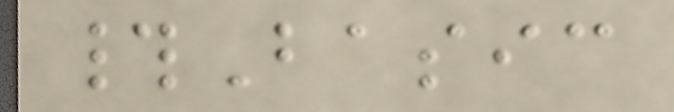#Basic
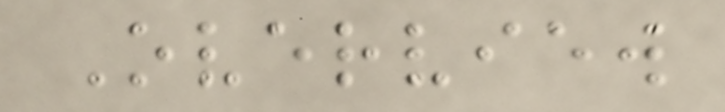Overview
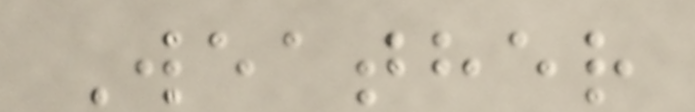Weather
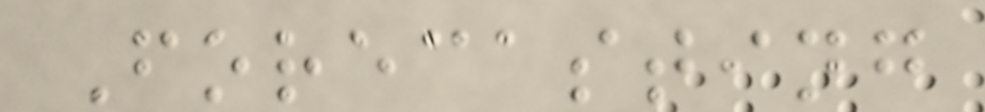Forecasting
